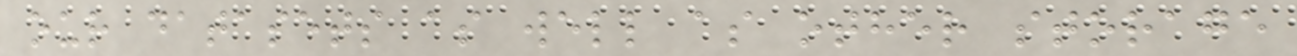our datasets as well as other storage
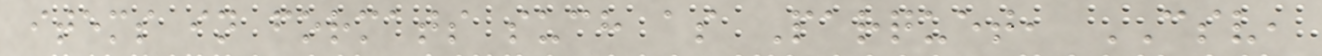items in formats such as Parquet, CSV,
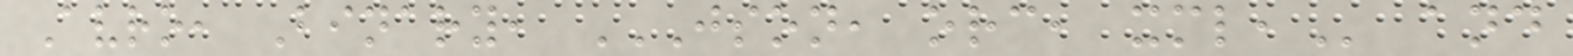Avro, Binary, JSON, ORC, XML, and
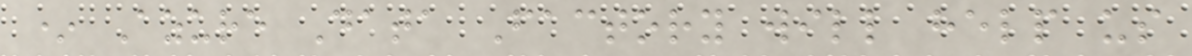* Azure Data Factory will help us
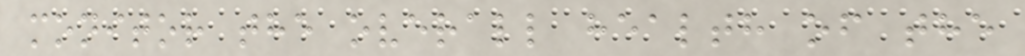monitor the overall health of the
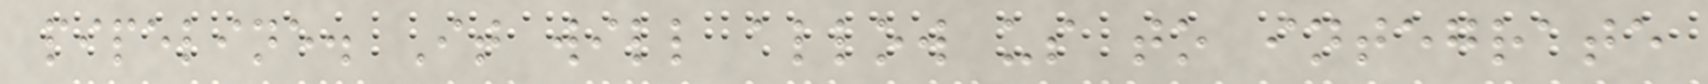pipeline. It will allow us to integrate
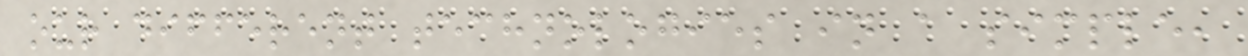our different technologies in a simple,
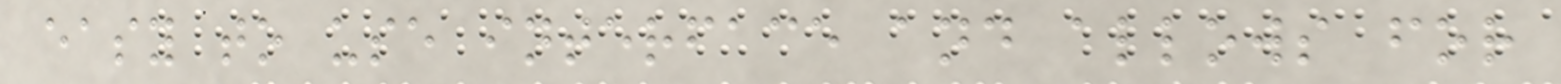easy to use interface and allows for
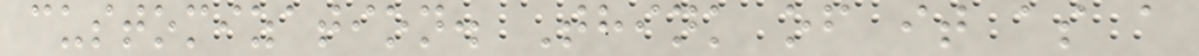customization. Think of it as a
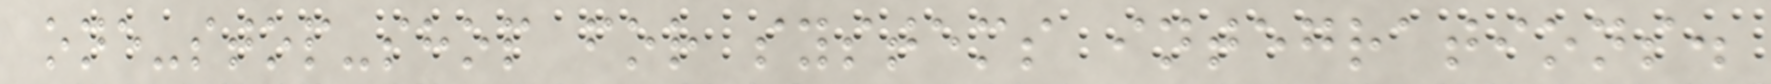one-stop-shop for systems integrations.
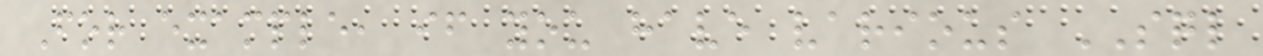For example, if you have various SQL
